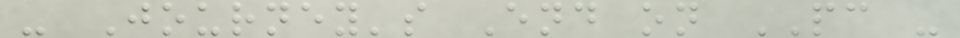- Journey's End on PC -
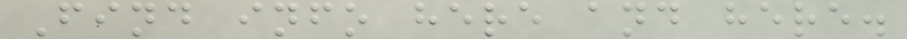Find info here and here.
